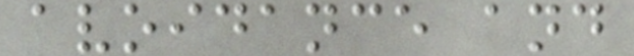avoidance and
